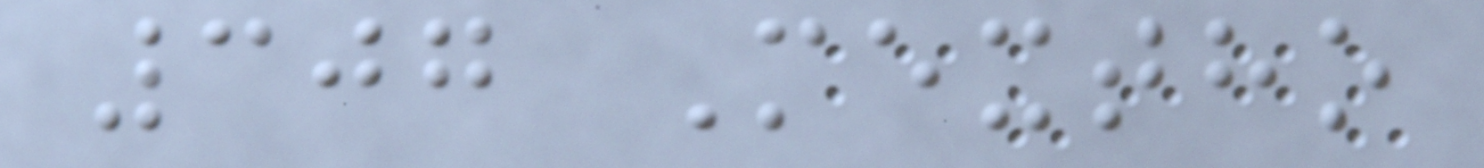307 Mextho
